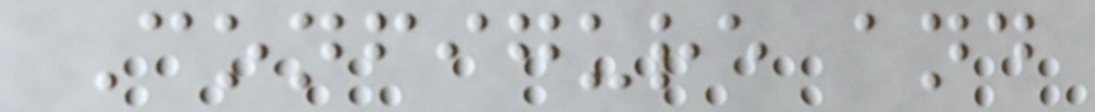Configure and
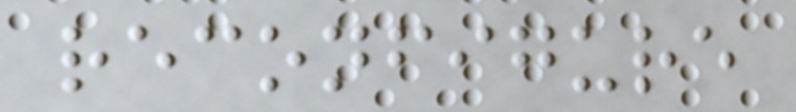reconfigure
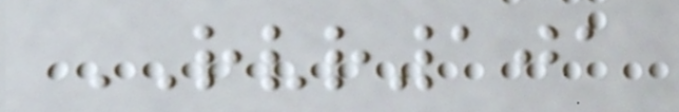RVR101
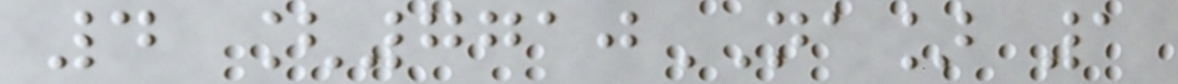4 [7710NA] 1
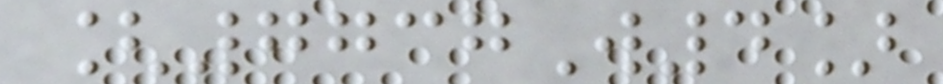[7737W4]
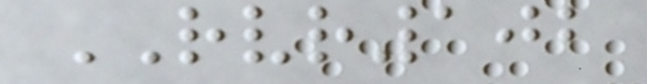RVR102
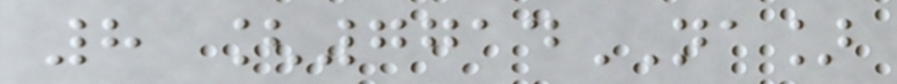8 [7714NA]
